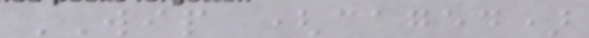WIP (caged)
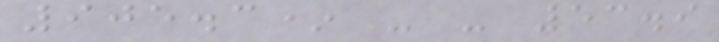905.3* - - 53.9
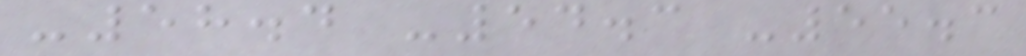-58.4 -54.3 -55.3
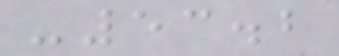-53.2
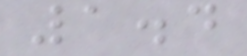1.4
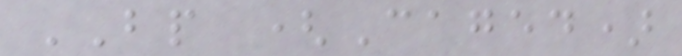BP (Caged)
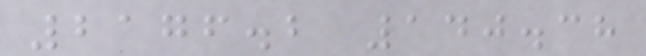2176.2 140.38
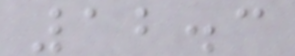12.3
